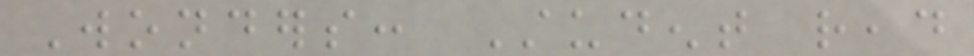Wonders: Student read
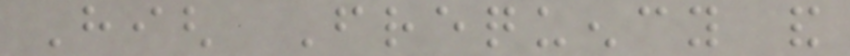High Frequency and
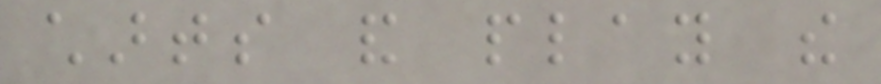charts and play the
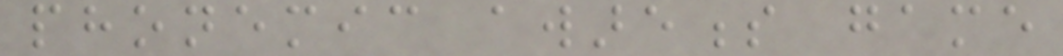phonemic awareness game
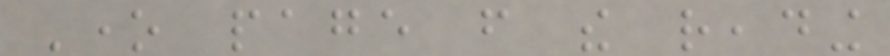One page from the reading
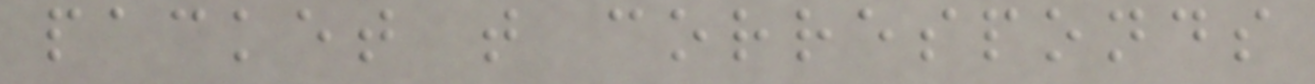packet that corresponds
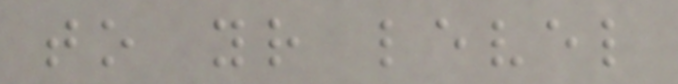to your level
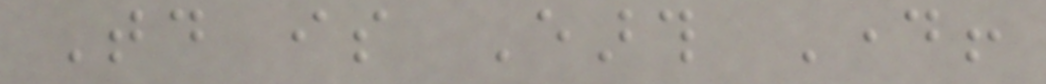Today is Earth Day!
